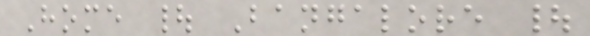Home | Bangalore |
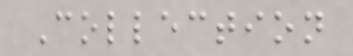Collection
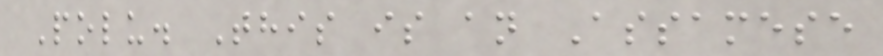Polu. This is an Assamese
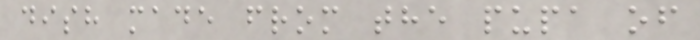dish made from the pupa of
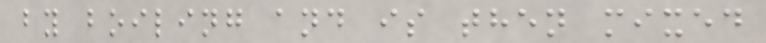by boiling and is then mixed
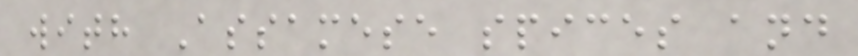with Assamese spices and
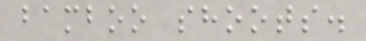bamboo shoots.
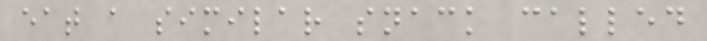eat a similar snack called
